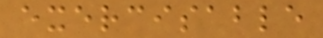exercisable
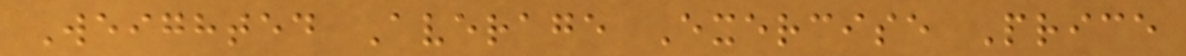Weighted Average Exercise Price
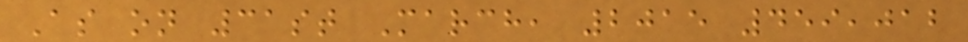As on 31st March, 2015 459,012
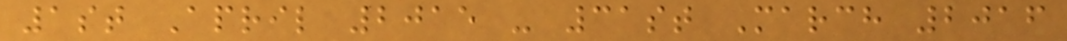1st April 2015 - 31st March 2016
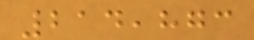214,873
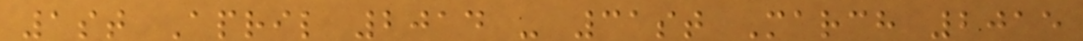1st April 2014 - 31st March 2015
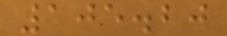105.20
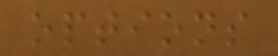options
